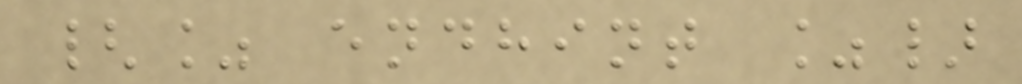{% endhint %}
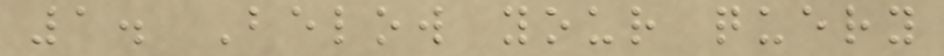1. Below your query
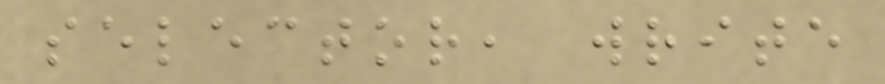selector, write
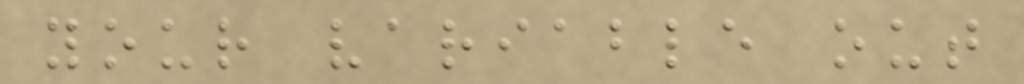your variable out
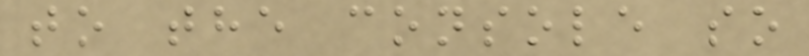to the console so
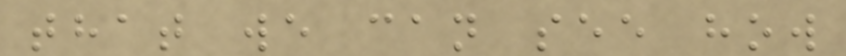that we can see how
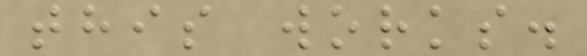this works.
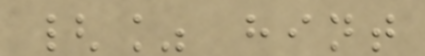{% hint
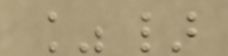%}
